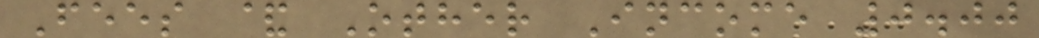Fees & Other Income 0.00
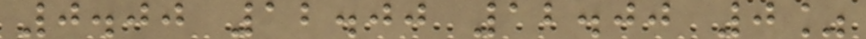0.00 12.00 12.00 0%
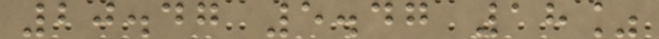20.47 5.47 18%
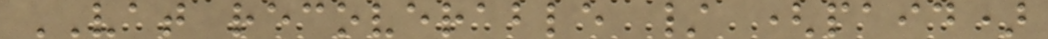VAT recoverable / (paid)
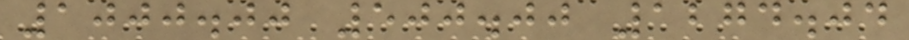1000.00 500.00 1274.04
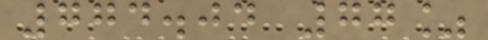774.04 77%
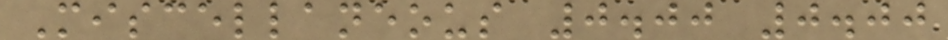Miscellaneous 0.00 0.00
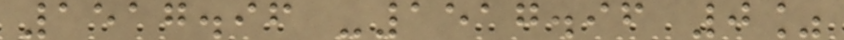1517.96 -1517.96 0%
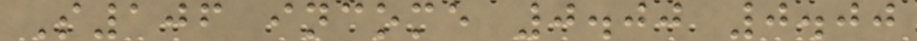S106 income 0.00 0.00
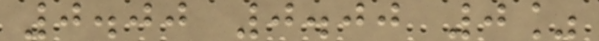0.00 0.00 0%
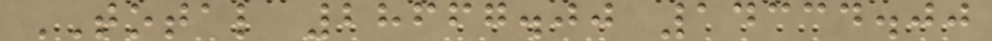TOTAL 28667.00 14334.00
